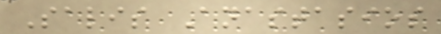Salis Anastasios
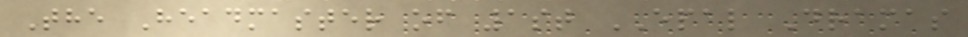The Headmaster of 1st EPAL Dramas
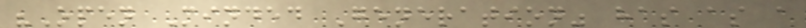"Open Minded Generation" has as a
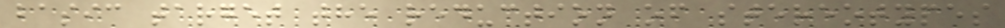basic target the reduction of stereotypes
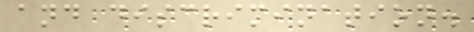and discrimination.
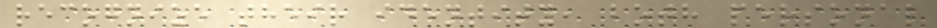recognize their identity, both personal
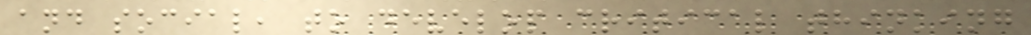and social, to develop critical thinking
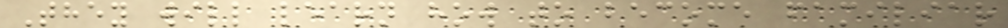They will learn how to become familiar
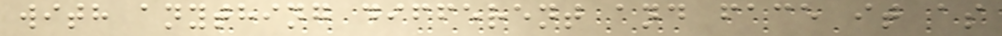with anything different and face it as
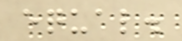equal.
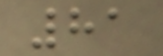81
